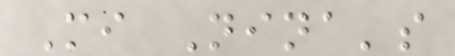Mi Nina's
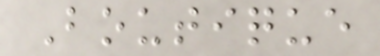Boutique
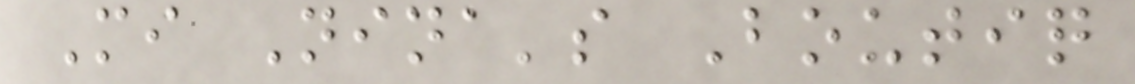Mi Nina's Boutiq
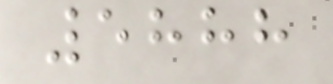5888
